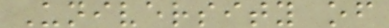University of
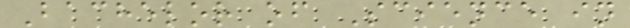Bachelor of Science in
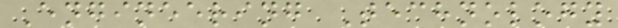Engineering Technology
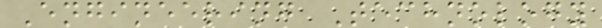Engineering Technology
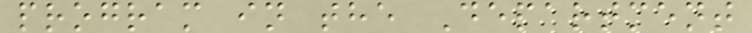program in the Department
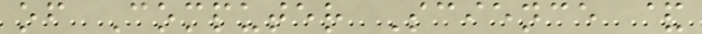of Computer Science &
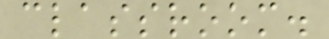classroom.
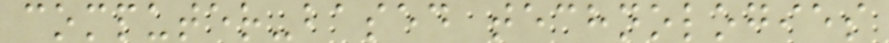computer-based technologies
